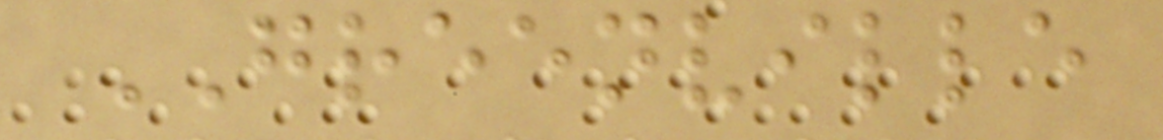GREENVILLE
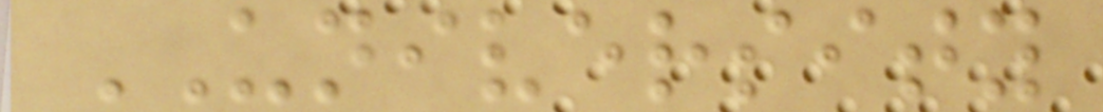UNIVERSITY
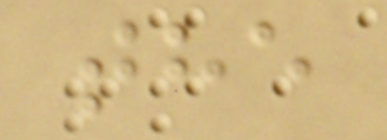the
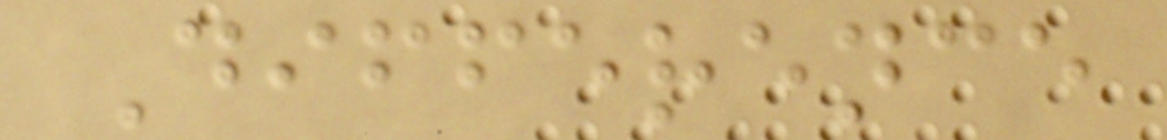Difference
